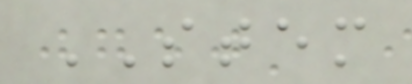STEM
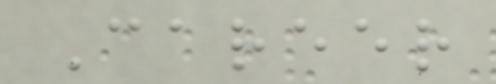Career
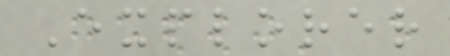Explorer
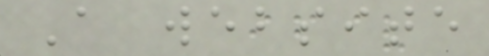A website
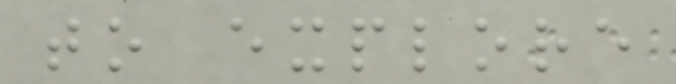to explore
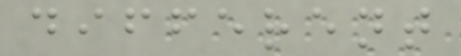different
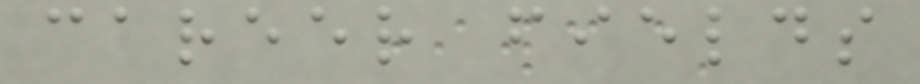career fields
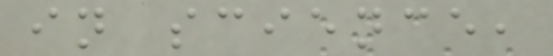in science,
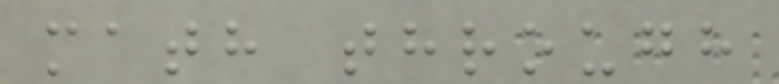math through
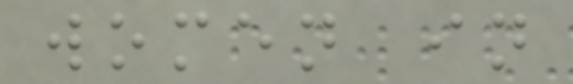women in
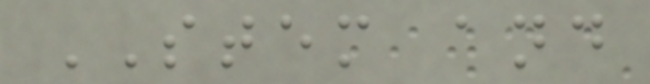STEM and
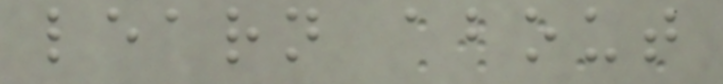learn about
